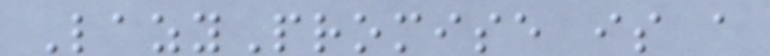LazyPromise is a
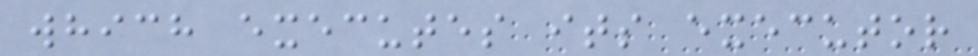which executes its executor
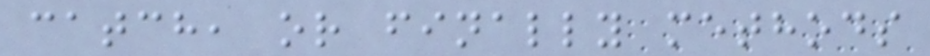catch, or finally methods
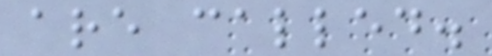are called.
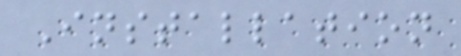Installation
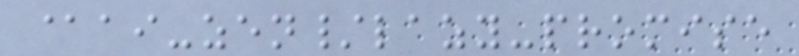@ai-zen/lazy-promise
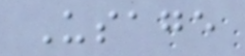Usage
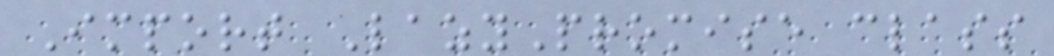Import LazyPromise class
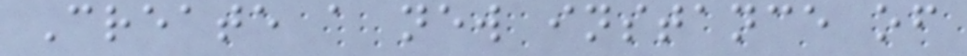Create a new instance of
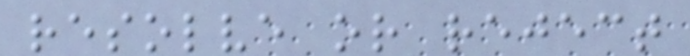resolve or reject
